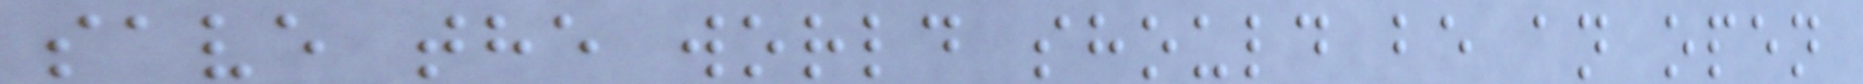save the world should be an open
